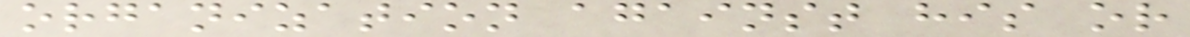organization against his or
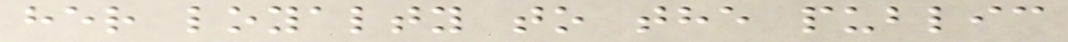her loyalty to the public
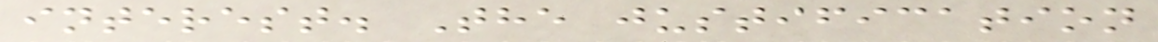interest. The justification
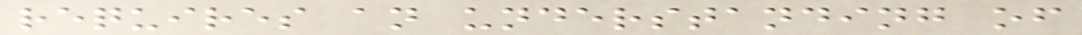requires an understanding of
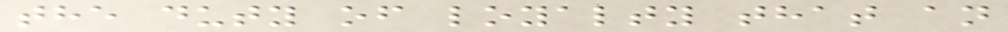the duty of loyalty that an
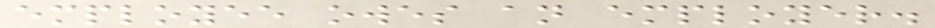employee owes an employer.
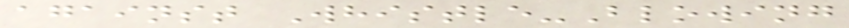against Whistle-Blowing
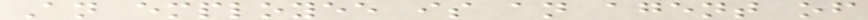An employee is an agent of
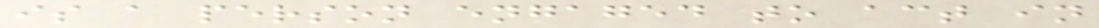is a person engaged to act in
